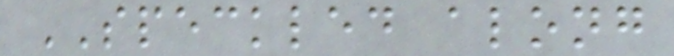SPECKLED along
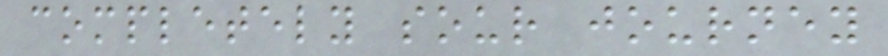completely sour journey
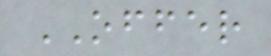OFFER
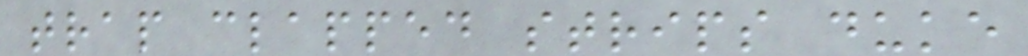trap clapped strips duke
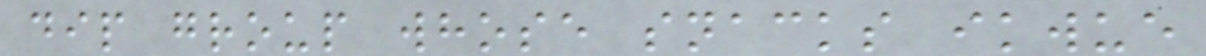dip group whose snacks ikwue
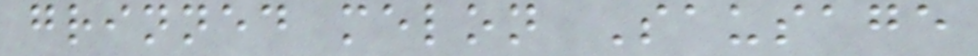grinned melon Sausage
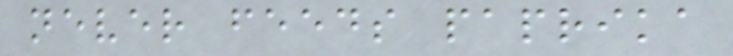never feeds paprika
